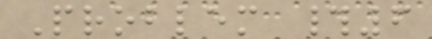Problem #6
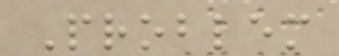Problem
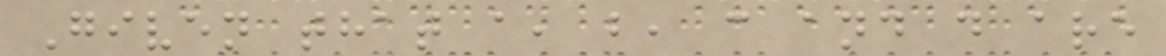Given that a, b, c and d are
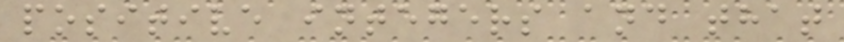positive integers and that
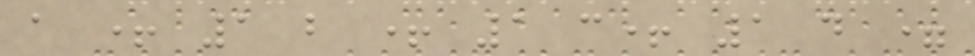a + 1 b + 1 c+ 1 d =
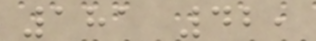181 42,
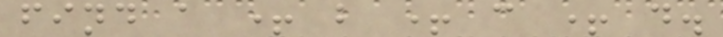find a + b + c + d.
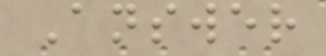Answer
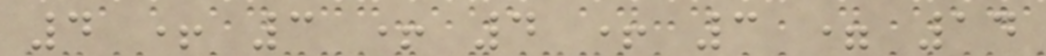4 + 3 + 4 + 3 = 14
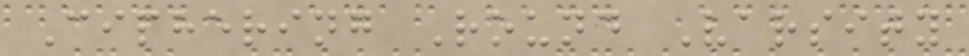Ciphering Round Varsity
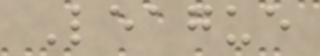League
